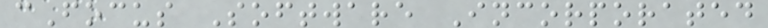cFocus Software Incorporated
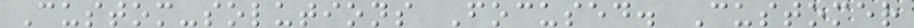Custom-solutions Focused. Customer
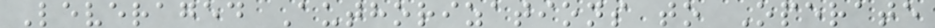Leveraged Authorizations to Operate
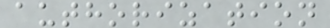authorization
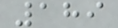189
